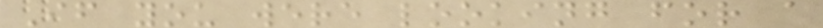If you were looking for a
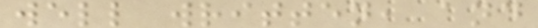well written, and
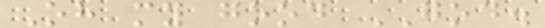Oh my good GOD.
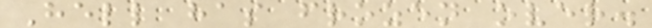Hell has frozen over.
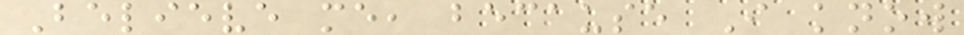Believe me, because I know
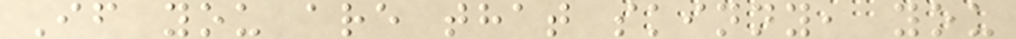If you are that skinny, you
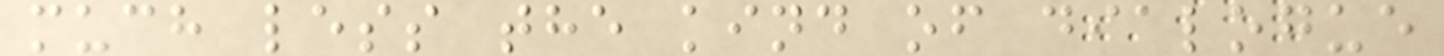much less the kind of dialogue
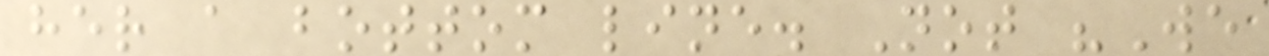her a bottom line. Not "We
